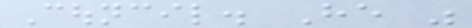Council. He was
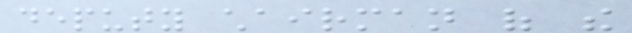deputy chairman of the
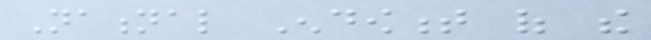National Endowment of the
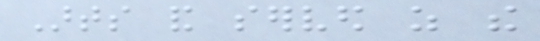Arts and served as the
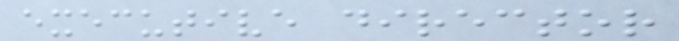executive director
